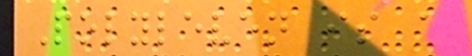Polyleven is a
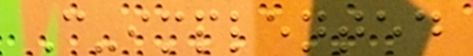C-implented
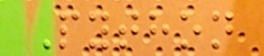Python
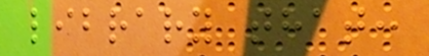library that:
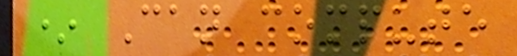* Can compute
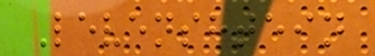Levenshtein
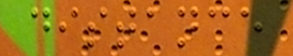distance
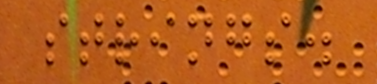strings.
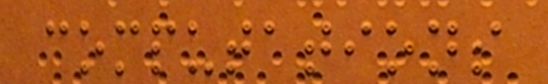computations
